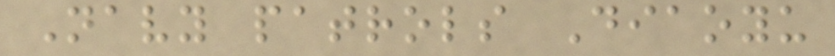Navy patrols Diaoyu
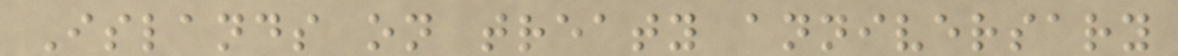Islands on treaty anniversary
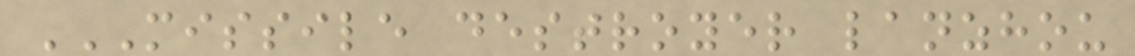MISSILE DESTROYER LANZHOU
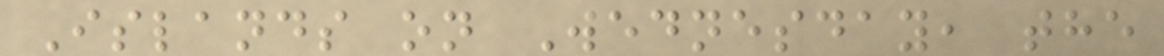Islands on Wednesday, the
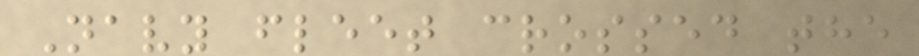Navy fleet crossed the
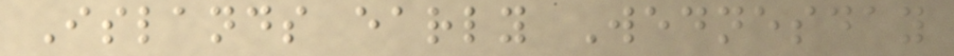Islands early Wednesday
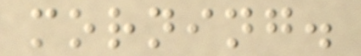morning.
